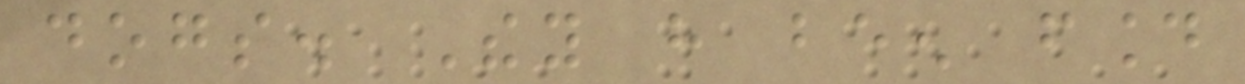dogs. They have been found
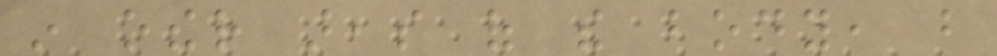in other areas of the body, but
